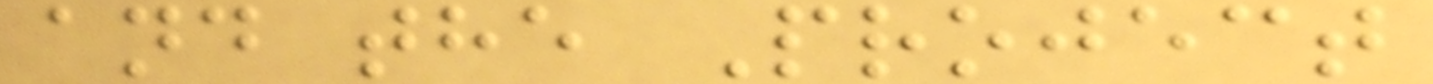and the Project
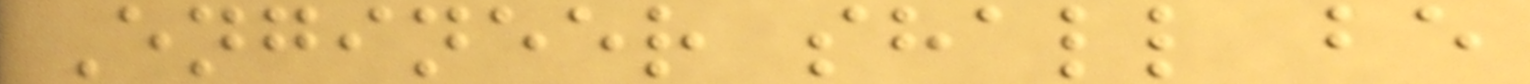Engineer shall be
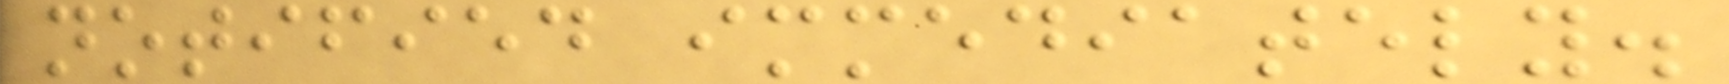notified immediately.
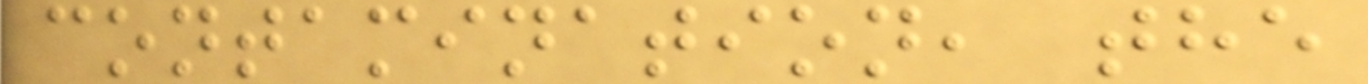contamination, the
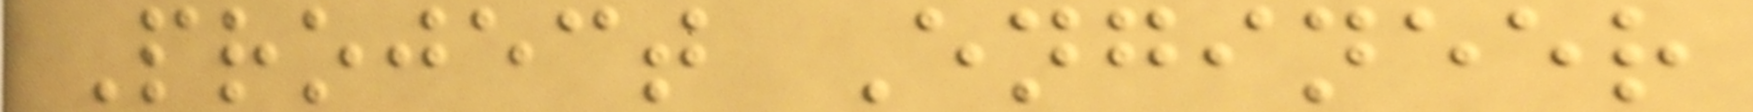Project Engineer
